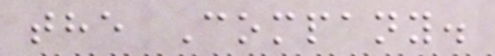the Company.
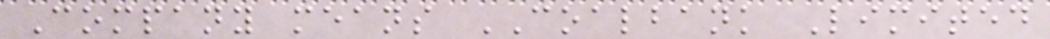Company means COALBANK Limited
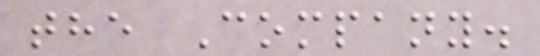the Company.
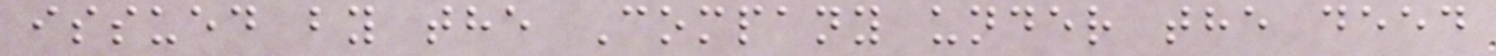issued by the Company under the deed
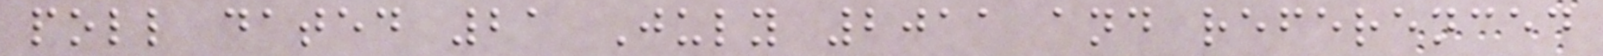poll dated 21 July 2011 and referenced
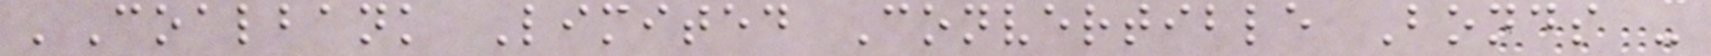'Coalbank Limited Convertible Bonds -
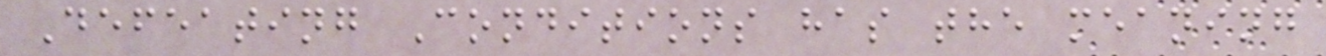Defeating Conditions has the meaning
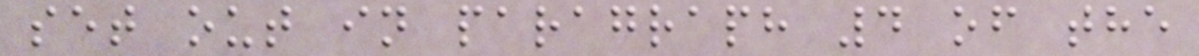set out in paragraph 4 of the
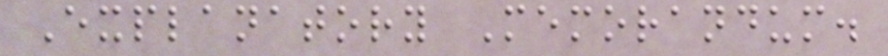Explanatory Memorandum.
